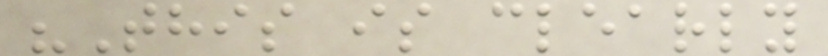"This is clearly
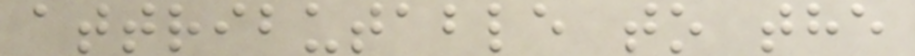attributable to the
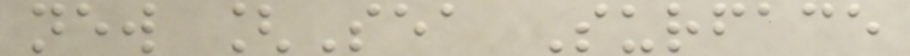new [Sea Surface
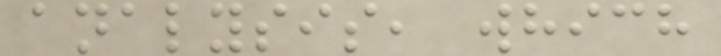analysis, which
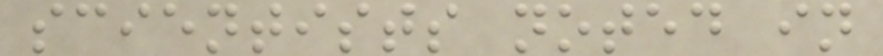scientists noted in
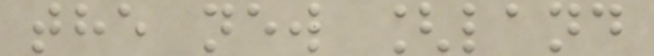the new [land
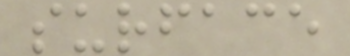surface
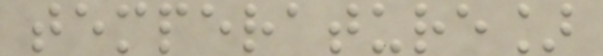temperature]
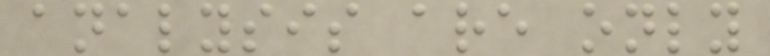analysis are only
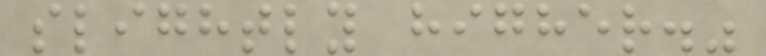slightly higher."
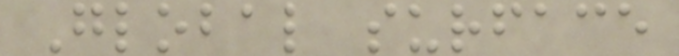Global surface
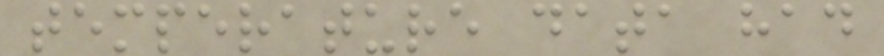temperature data had
